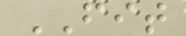FIT
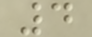4
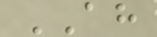AH
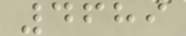4689
